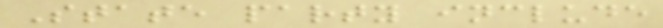State party include
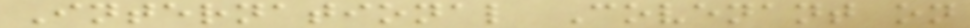International Covenant on
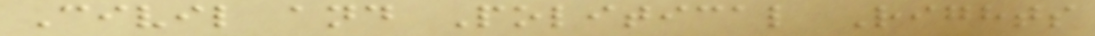Civil and Political Rights
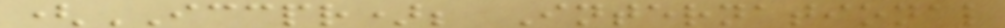(ICCPR); International
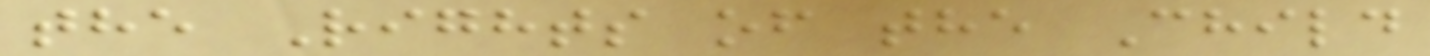the Rights of the Child
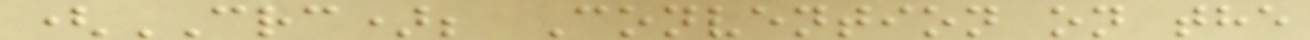(CRC); Convention on the
